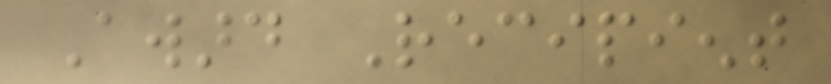Award Recipient
